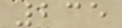235
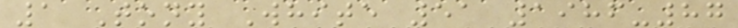1 Tony White 51 1986-87
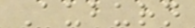Auburn
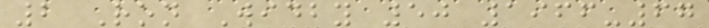2 Ron Widby 50 1966-67
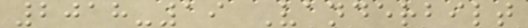2018-19 Vanderbilt
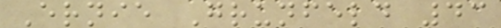Ernie Grunfeld 43
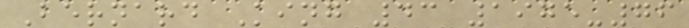Bernard King 43 1975-76
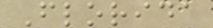Florida
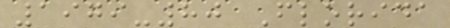1979-80 Florida
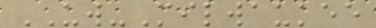UW-Milwaukee
